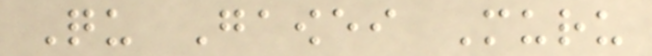Qu Gaowei Muru
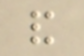and
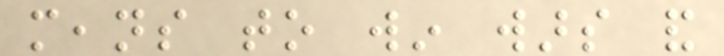means to win wars and
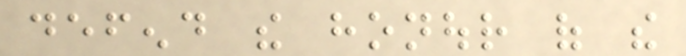defend the honour of the
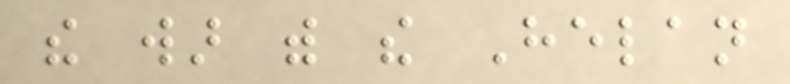the war with the Helan
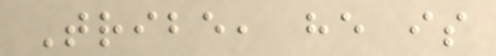Tribe, he is
